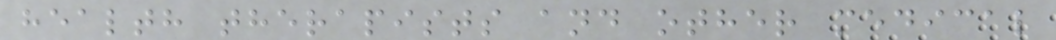health therapists and other medical
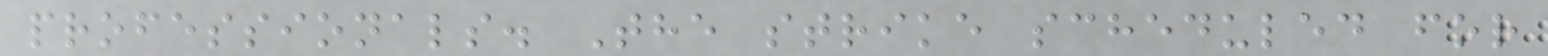professionals. The strike scheduled for
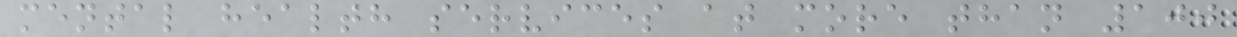mental health services at more than 100
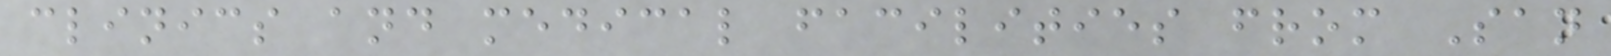clinics and medical facilities from San
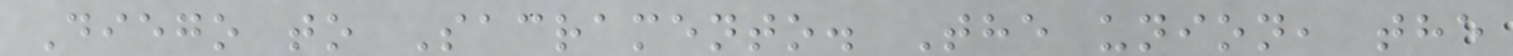Diego to Sacramento. The union, the
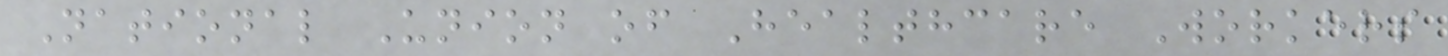National Union of Healthcare Workers
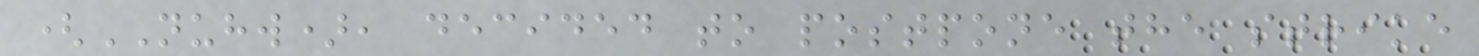(NUHW), decided to postpone the strike
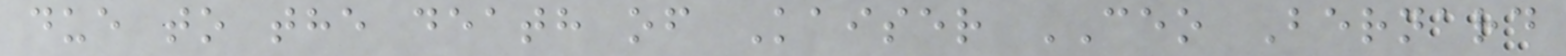due to the death of Kaiser CEO Bernard
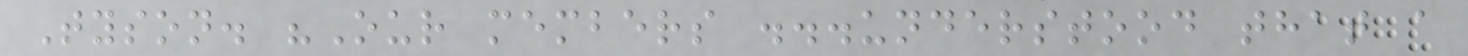Tyson. "Our members ...understood that a
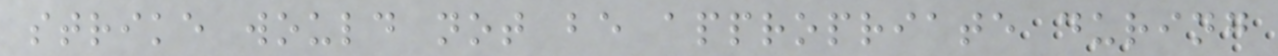strike would not be appropriate during
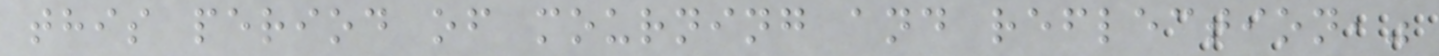this period of mourning and reflection,"
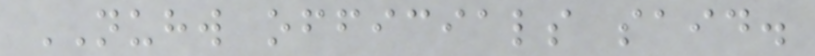NUHW officials said.
